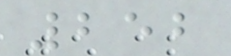252
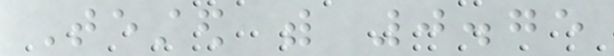Tested with 0.75
